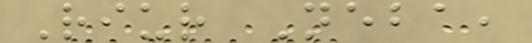Riur Neba,
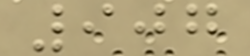907
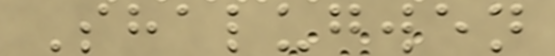Shalugwen
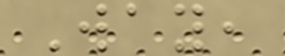Way,
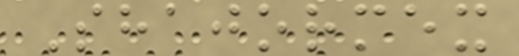Shajormex
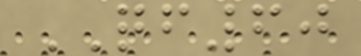QF60
